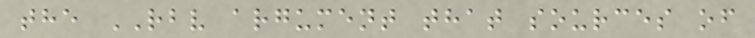the RBV argument that sources of
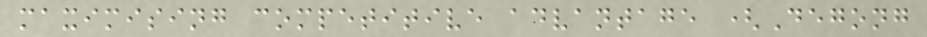maximising competitive advantage (Degong
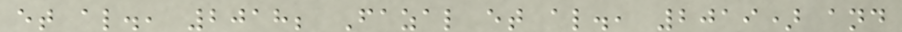et al., 2018; Fazal et al., 2019) and
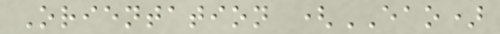Orientation (EAO)
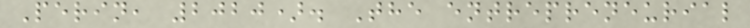Perin, 2020). The entrepreneurial
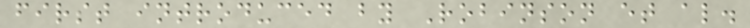first introduced by Robinson et al.
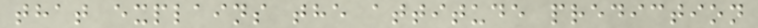that explains the attitude prediction
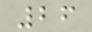26
